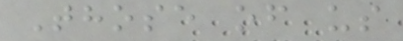Those of us
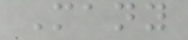Many
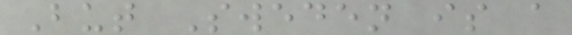But Sweden is a
